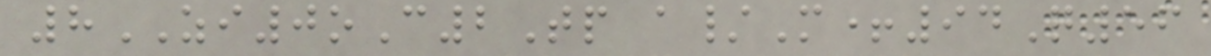8ZI0oC2Tp a/M+94Q56
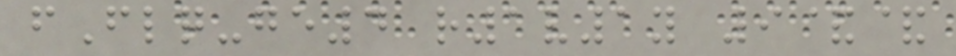fFlq-ge4 r1v1y 9&&
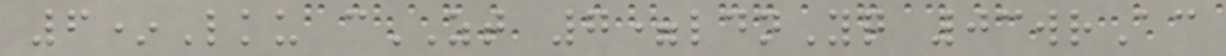6*Lku cZT 7=ldnYq 03wrAc
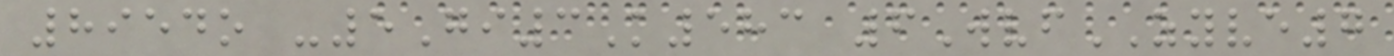8954o -5Gi3K583 6WvfZYVE7
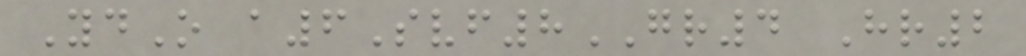YdO a6Svf8GR4 Hr2
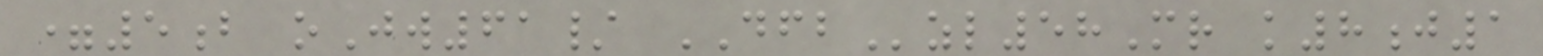=5b oJw61/ DFBzl58Mr k8j1
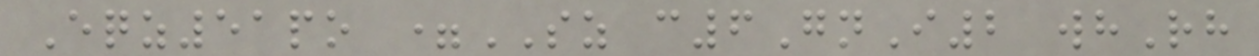Eqz51po =SZ c6GnI2 whRh
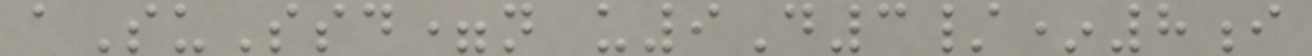aSuSsd=n u9D3/*8i
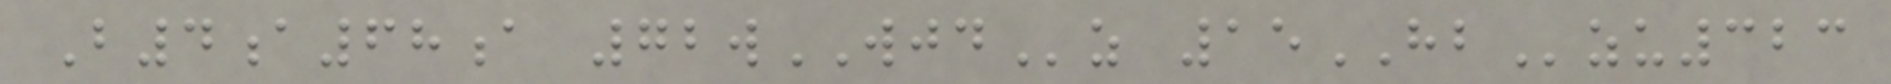B4a68a 72wWJDz 15HBzu323
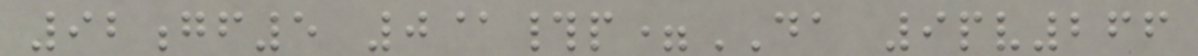92gf5 0@#p=DA 9pv266
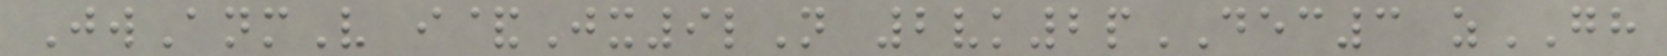JwAnmV i&Jx9lN 2vk2pDEC3 zGH
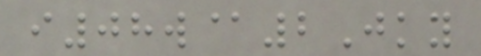i08w@2Jky
